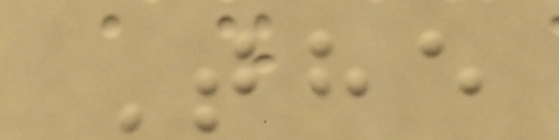The
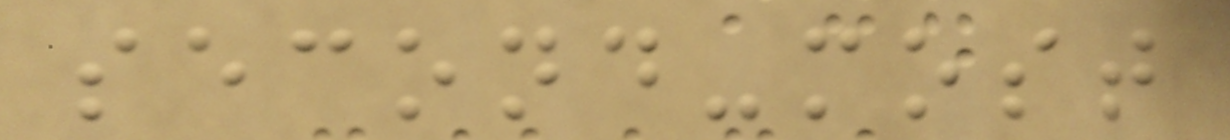second-most
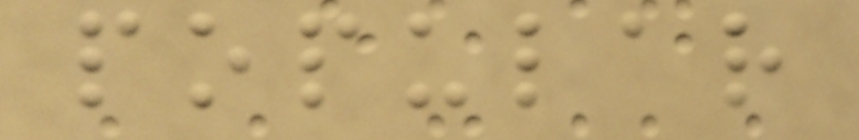popular
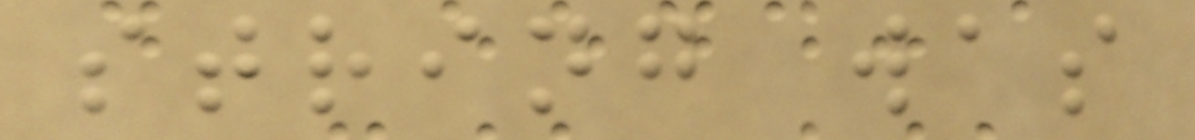string was
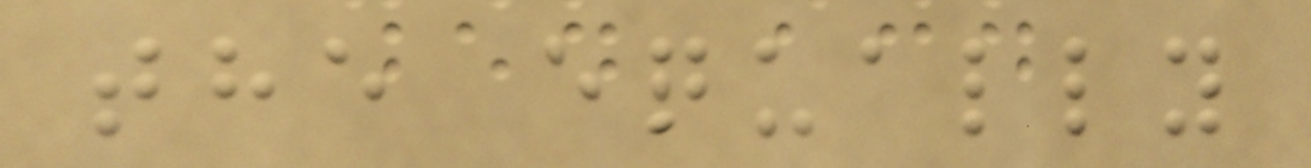the equally
